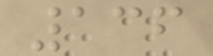136
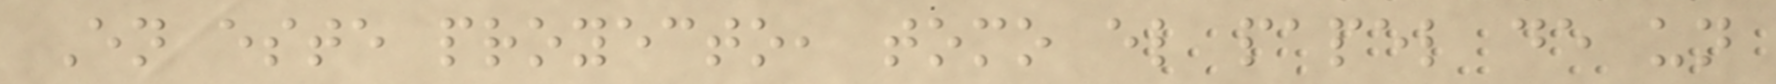En este proyecto, tomo el papel de un
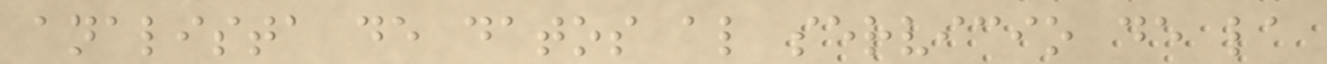analista de datos al servicio de la
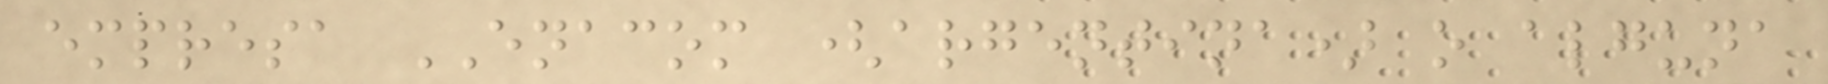empresa ENACOM (argentina) o alguna
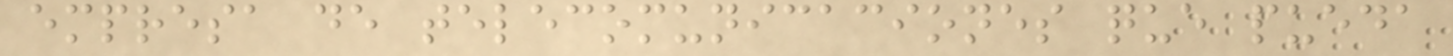empresa de telecomunicaciones que pueda
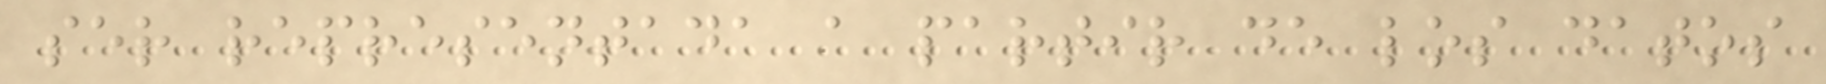ser representada a partir de los datos
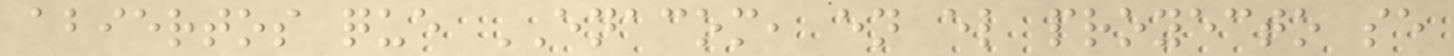abiertos que ENACOM, en el proyecto se
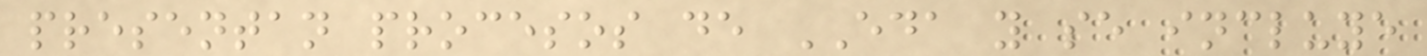presentan procesos de EDA y se incluye
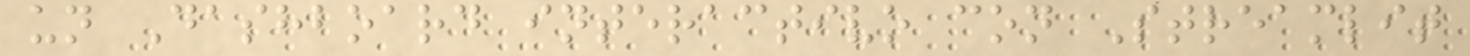un Dashboard interactivo con Streamlit
